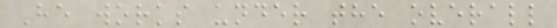He works under the overall
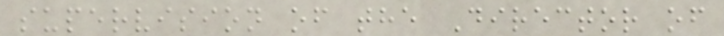supervision of the Director of
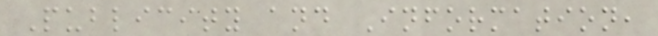Publicity and Information,
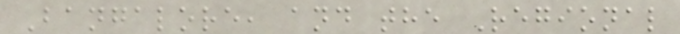Bangalore, and the Regional
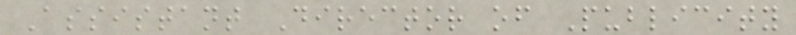Assistant Director of Publicity
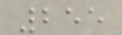255
